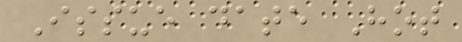Issue date Hot
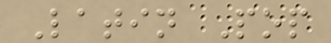Latin Pop
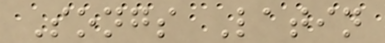Songs Latin
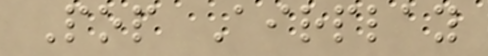Pop Airplay
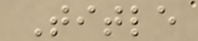Title
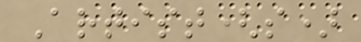Artist(s)
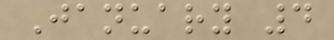January 4
